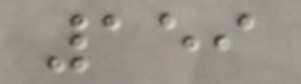159
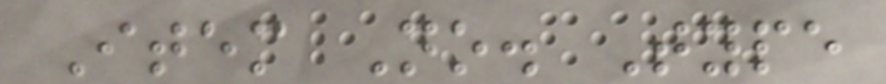Item No. Type
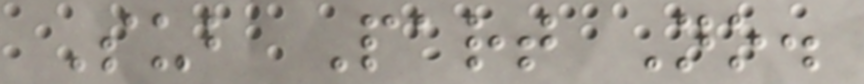Sub Part No.
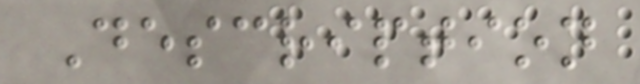Description
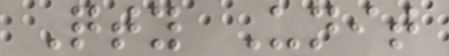Qty Unit
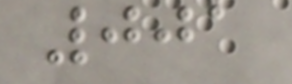001
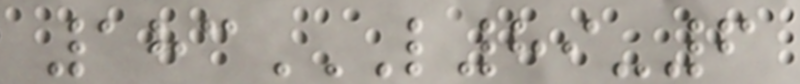183L89-6
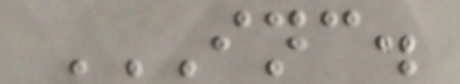INC.
